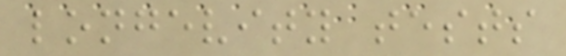longevity tests
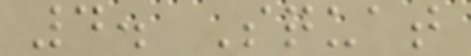4. Squat
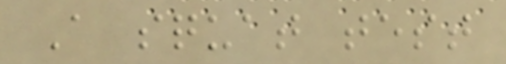A squat test
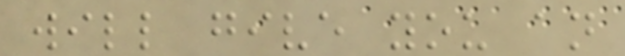will give you an
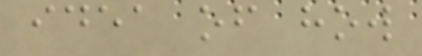idea of how
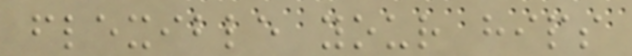flexible your hips
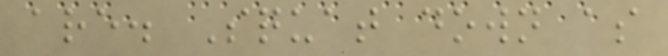are. Squat down as
